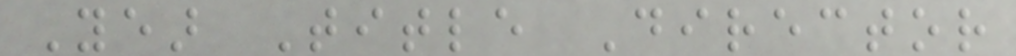Year Title Director
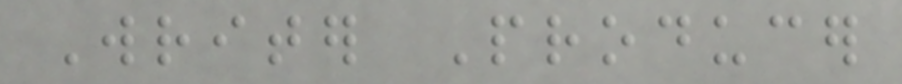Writer Producer
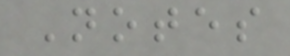Notes
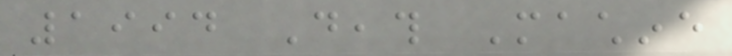1994 Death Machine
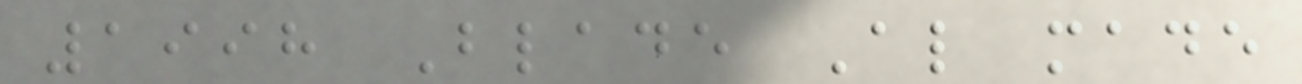1998 Blade Also made
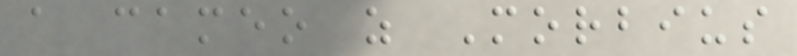a cameo as Morbius
